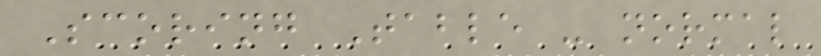Scoring Table - normal
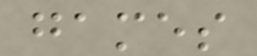games
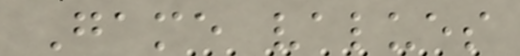Game values
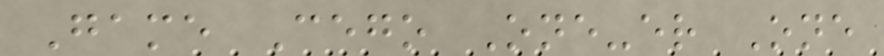Game Cego One-er One
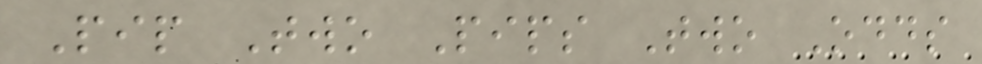Pip Two Pips Two Odds
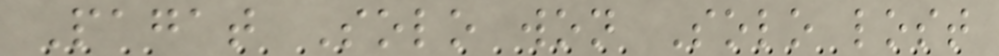Pagat Solo won Solo lost
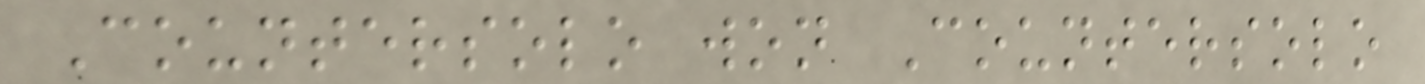Countersolo won Countersolo
